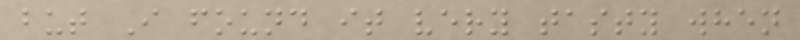but I found it very tasty when
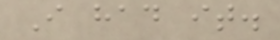I had it.
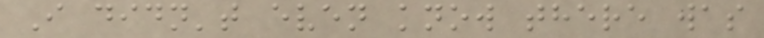I didn't even know there was
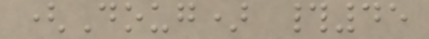(Doug) #45
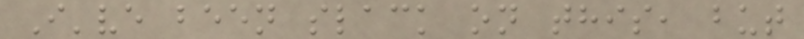I've been slack on this, but
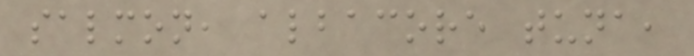salmon, albacore tuna,
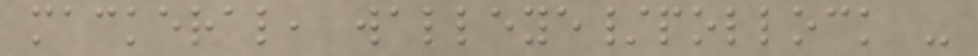mackeral, walleye/pollock -
